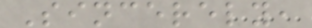Sincerely,
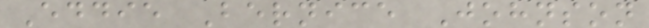Eddie Bernice Johnson
